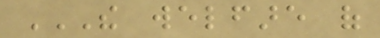THE WELFARE OF
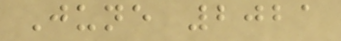June 2021
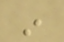in
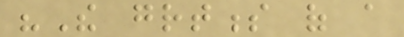"The greatness of a
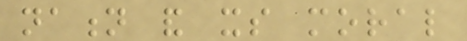nation and its moral
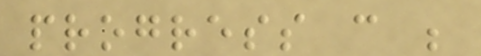progress can be
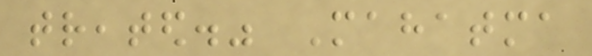treated." Mahatma
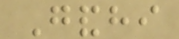Gandhi
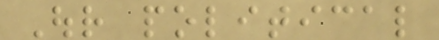Our political
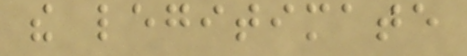the legitimate
